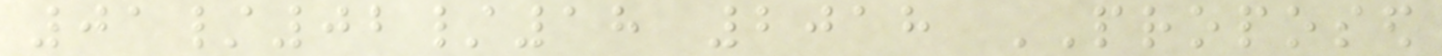01/02/18 2018 PROPOSED
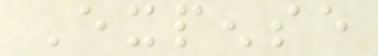Expense
